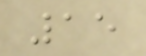15
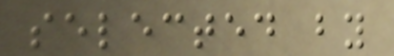selected by
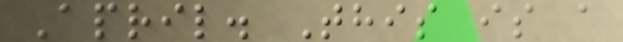April. This is a
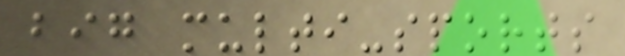big multi-sports
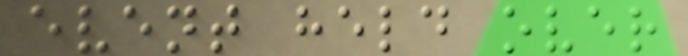event held over
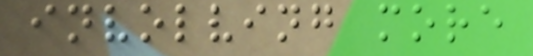involving more
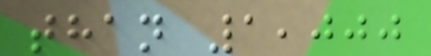than 1,000
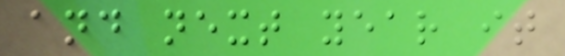and next year it
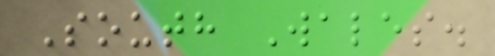South Wales.
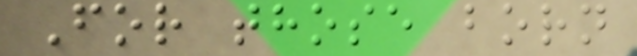For those born
